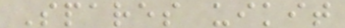Spares uikit
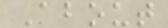About
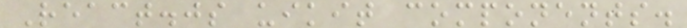React.js uikit components.
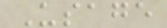Usage
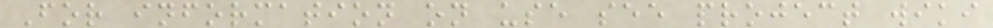For information on use see project wiki
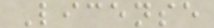License
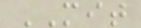MIT
